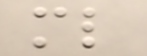ml
